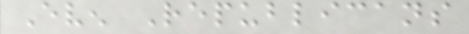Even Republicans
